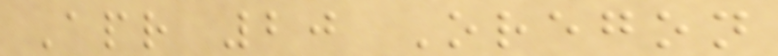Apr 20 Oregon
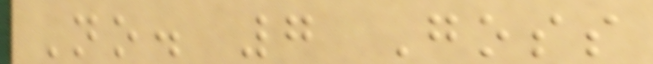No. 7 Goss
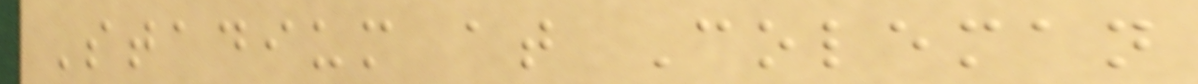Stadium at Coleman
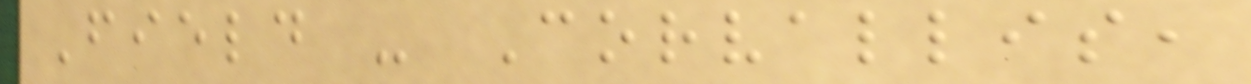Field - Corvallis,
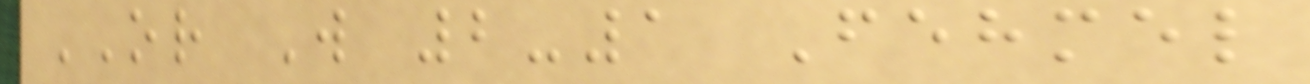OR W 2-1 Fehmel
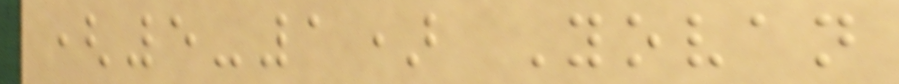(5-1) Yovan
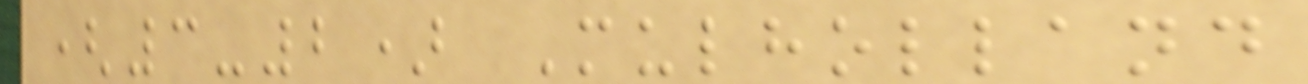(3-2) Mulholland
